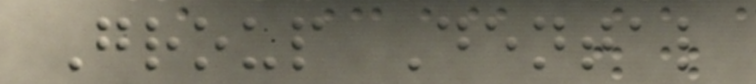Group Dental
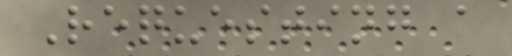Requesting a
